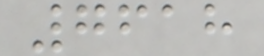7618
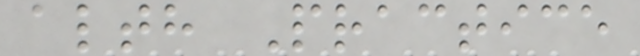alth Practice
